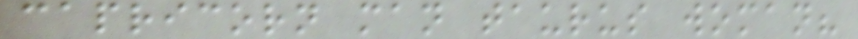capricorn man taurus woman?
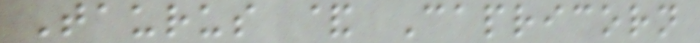Taurus & Capricorn
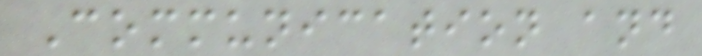Communication and
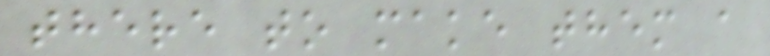there to make them a
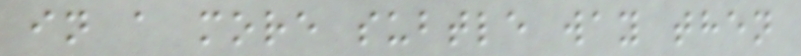in a more subtle way then
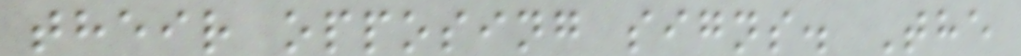their opposing signs. The
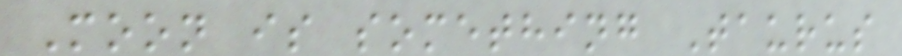Moon is something Taurus
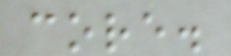core.
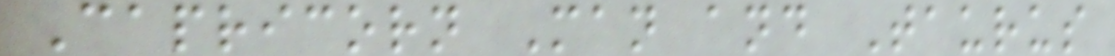Capricorn Man and Taurus
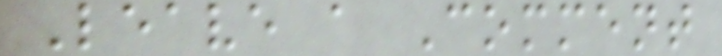Leave a Comment
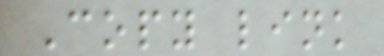Copy link
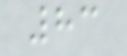83
